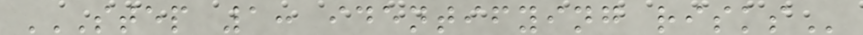STEP 1: IDENTIFYING RISKS
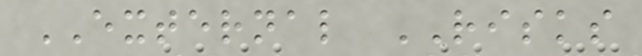EXTERNAL RISKS
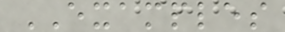EXAMPLES
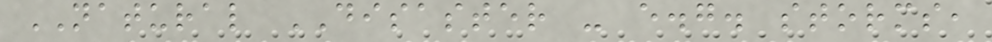NATURAL DISASTER - e.g. storms,
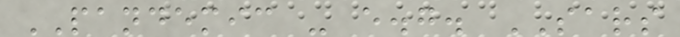PANDEMIC - e.g. SARS
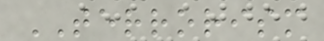TERRORISM
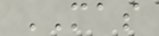MAS
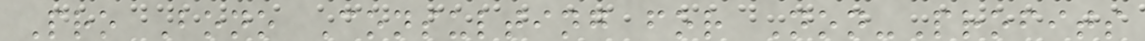Pro Bono Consulting for Non-Profits
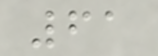61
